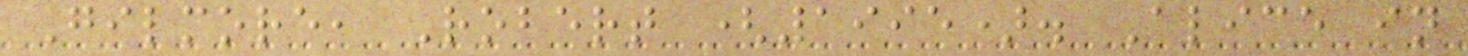Gilmore, Robert (1995). Alice in
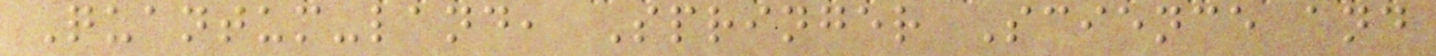Quantum-land, Springer Science and
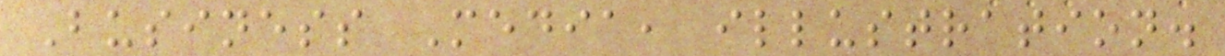Business Media, illustration.
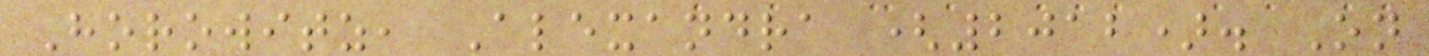Horowitz, Alexandra (2012). On
